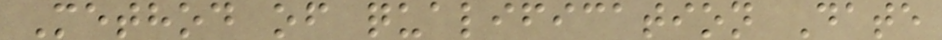Method of qualification Date
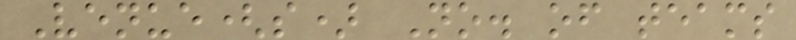Venue(s) No. of teams
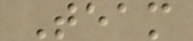Team
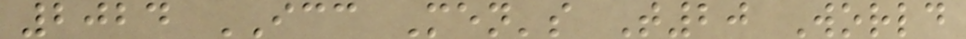2024 ICC Men's T20 World
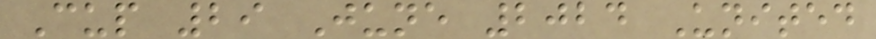Cup 29 June 2024 United
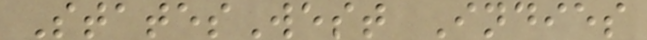StatesWest Indies
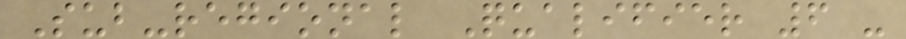Sub-regional Qualifier 6 -
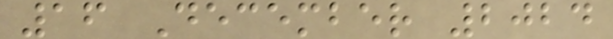16 December 2024
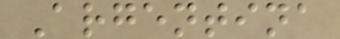Argentina
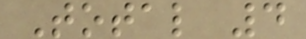Total 4
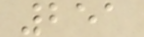251
